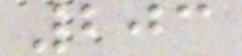203
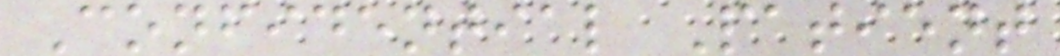Confidential Patient
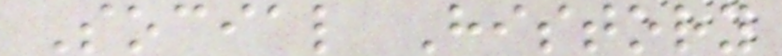Social History
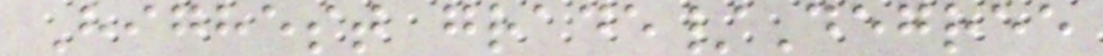Highest grade/Degree
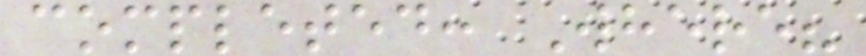completed: Where?
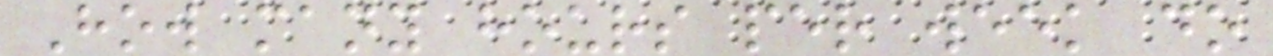How many hours per week do
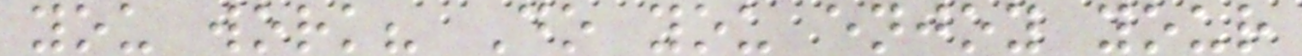you work? Do you enjoy your
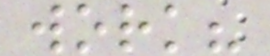work?
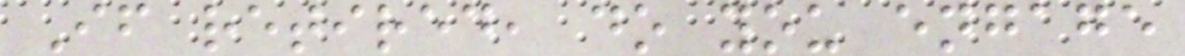If retired, do you engage
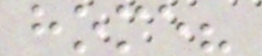home?
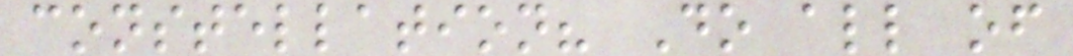constellation? Do all of
